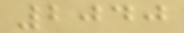2040
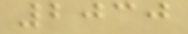2030
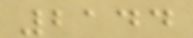2144
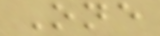One
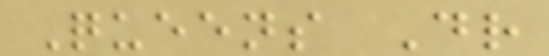Queens Dr
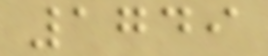1749
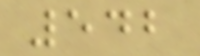542
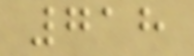718
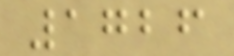1726
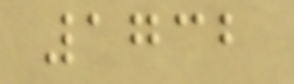1732
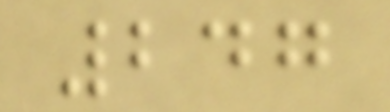247
